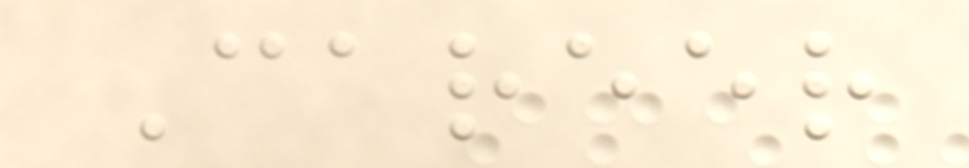Career
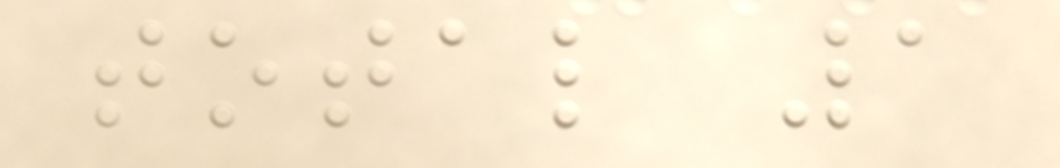total 1
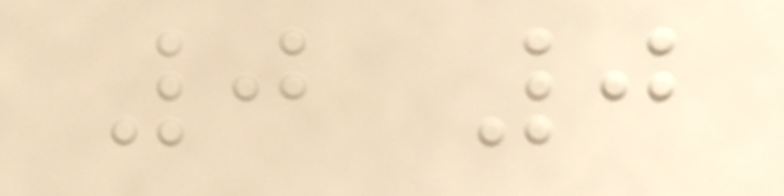0 0
